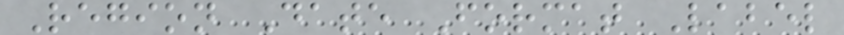Region Date Format Label
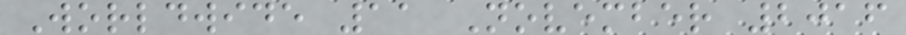Worldwide 11 November 2016
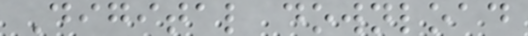Digital download
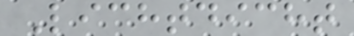Lichtdicht
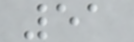51
